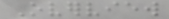Overview
